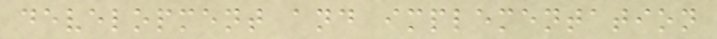development and implementation
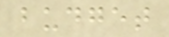budget
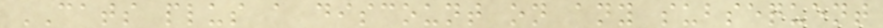CATS plus a discount on any subsequent
